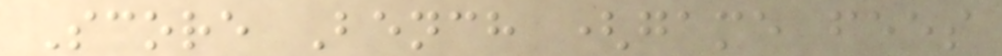Score Bench (game fees
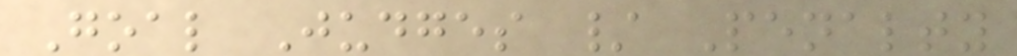Goal Judges / Penalty
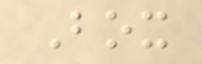Box
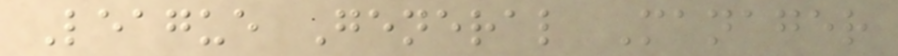League General Manager
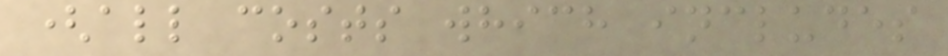(all costs which includes
